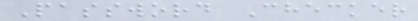Password Checker
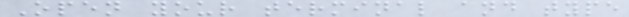Open your terminal and type
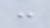:
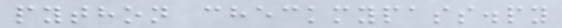python checkmypass.py
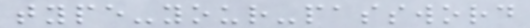type-your-password
